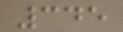345
